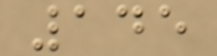145
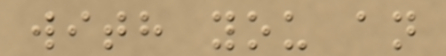with you an
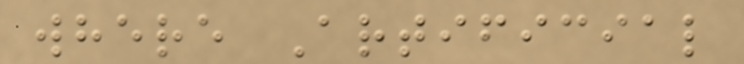where Artificial
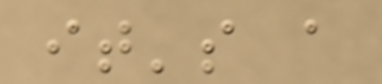it's a
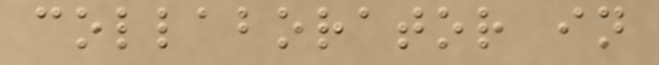collaborator in
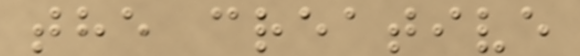the creative
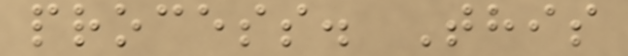process. This
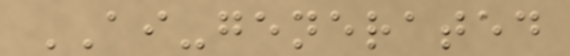AI-generated
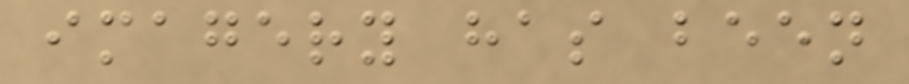imagery has been
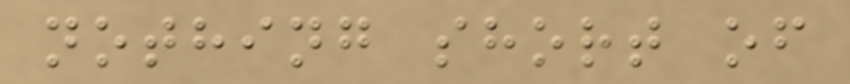nothing short of
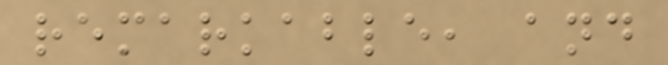remarkable, and
